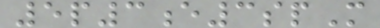5p3e3spM
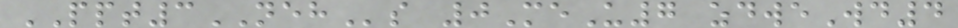PPT3NEHs 0MeU7 zdweWd4
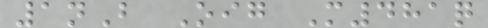1nB Oig M481q
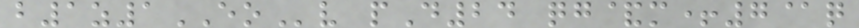b1z1EOv pD24 qg&m+7@q
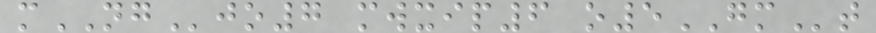mNGjo7 mwxip6 o5GMt
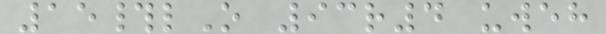15#lO 93r4 uweh
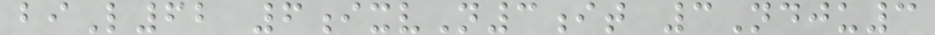biL62 6ixvN3it 3Ndju3
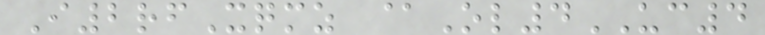I2rfXqmz @Ol4UC4
